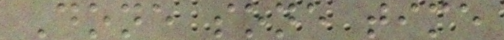Done sone time
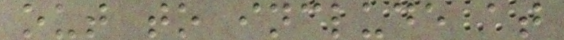out to include at
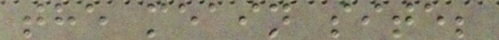the meain site;
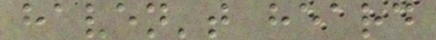haven't heard
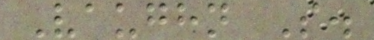Vaughn S.
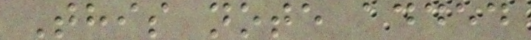This note added
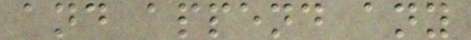and append any
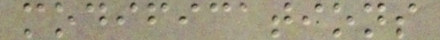modifications
